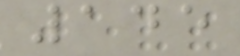145
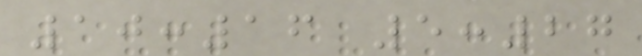10:16 5:27
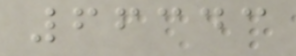66343
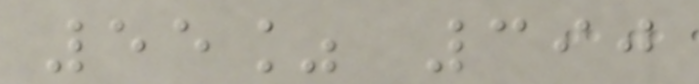55% 390
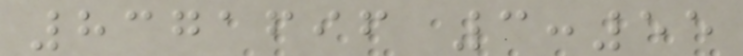8371696 3:55
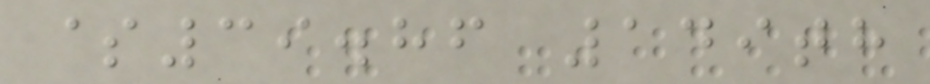$39.86 149th
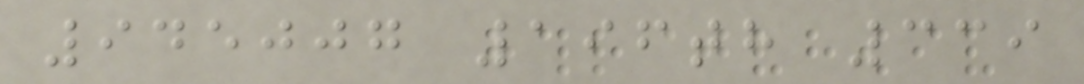945007 196th 339
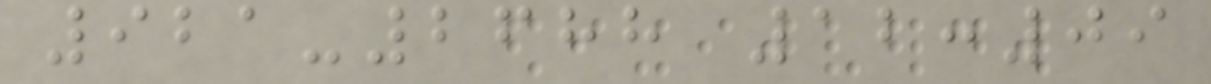921-2688 12:09
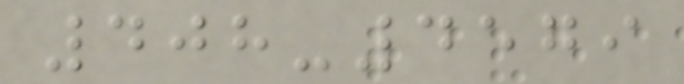408-4579
